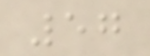57
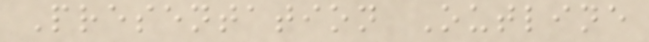Presentation Outline
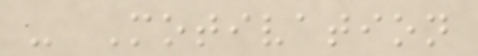- Motivation
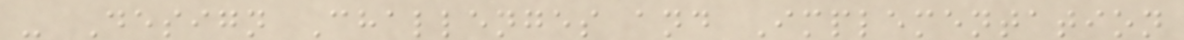- Design Challenges and Implementation
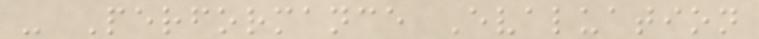- Performance Evaluation
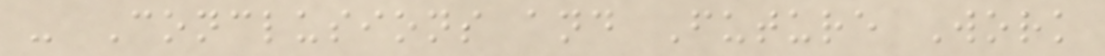- Conclusions and Future Work
